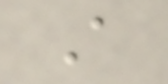A
